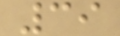39
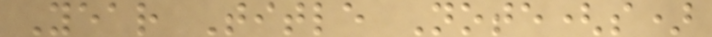Year Title Note(s)
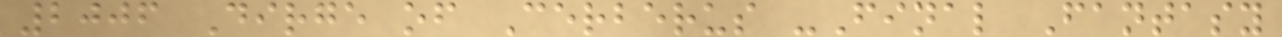2006 Dirge of Cerberus -Final Fantasy
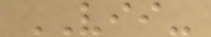VII-
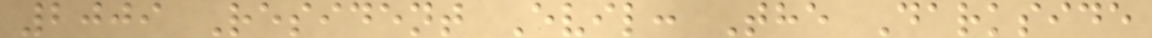2009 Resident Evil: The Darkside
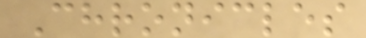Chronicles
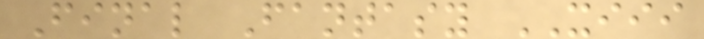Final Fantasy XIII
